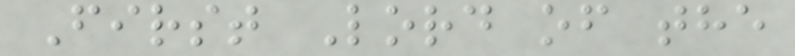First Lord of the
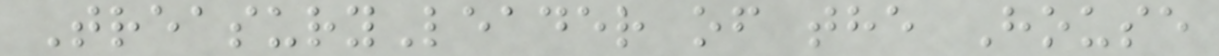TreasuryLeader of the House
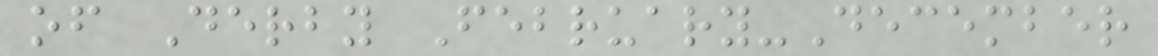of Derby February-December
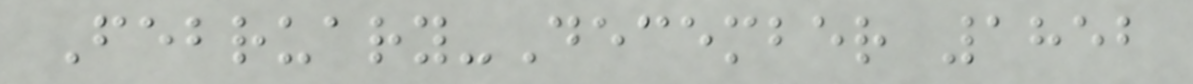February-December 1852
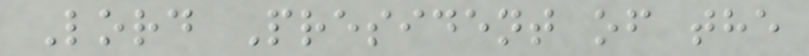Lord President of the
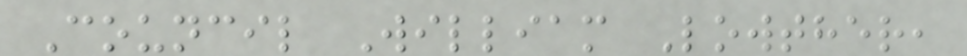Council William Lowther,
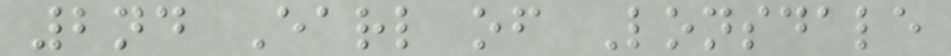2nd Earl of Lonsdale
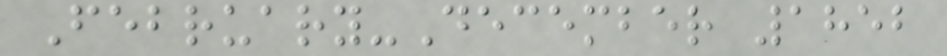February-December 1852
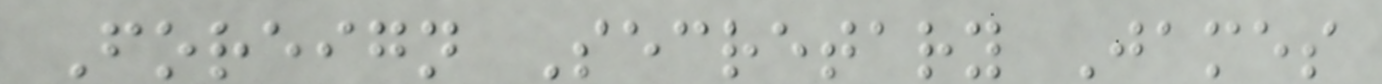Foreign Secretary James
